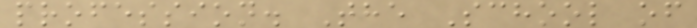profession. The School of
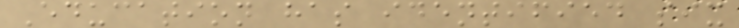Education has identified six
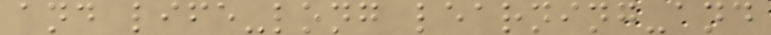and life-long learning-and
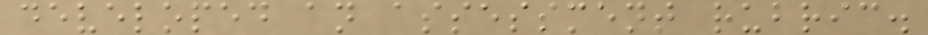developed an assessment rubric.
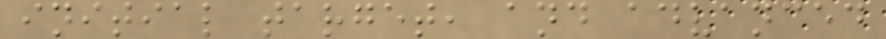initial target, and advanced
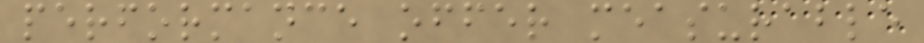performance offer measurable
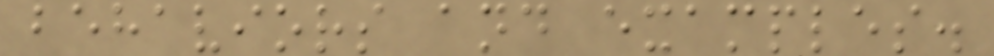behaviors and examples.
